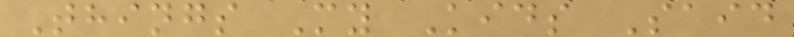Things My Kids Said
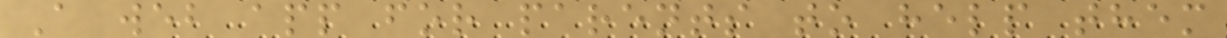A web app for parents to help them
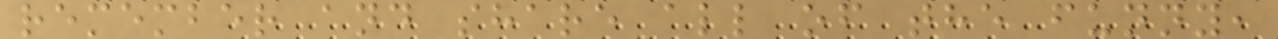remember and share all of the funny,
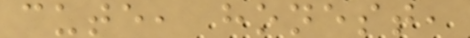cute, honest,
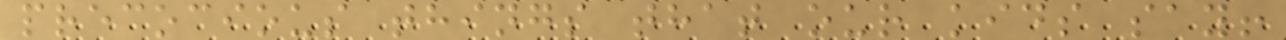precocious things that our kids say!
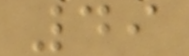49
